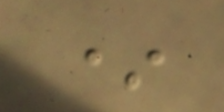*
